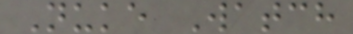Nuke Watch
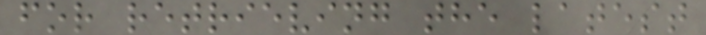for retrieving the latest
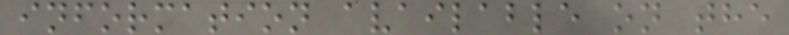information available on the
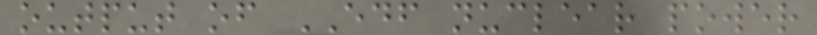output of EDF nuclear power
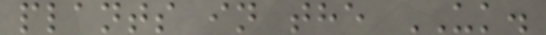plants in the UK.
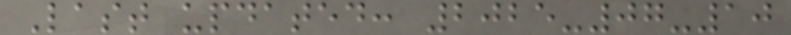Last updated: 2025-07-10
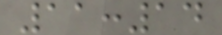11:14
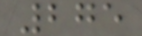275
